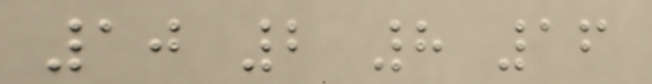10 2 8 16
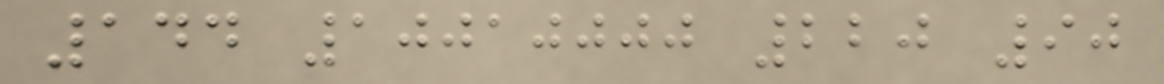144 10010000 220 90
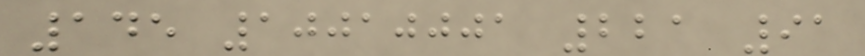145 10010001 221 91
